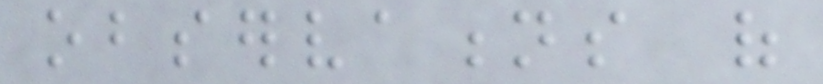observations of
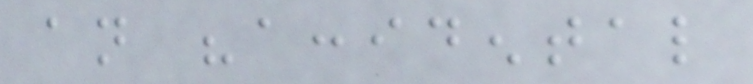an "accidental
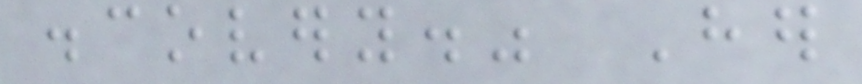discovery." Her
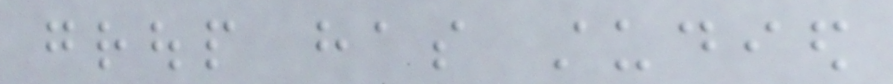group has studied
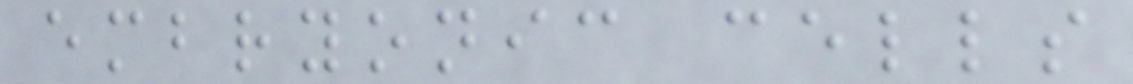embryonic cells
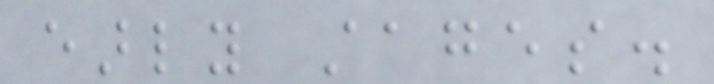early stages.
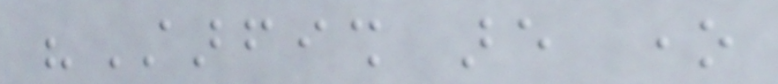"Starfish are one
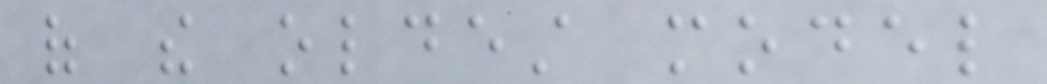of the oldest model
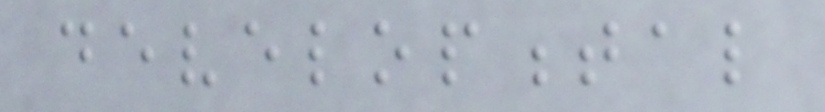developmental
